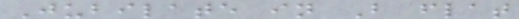Jubilate in B flat
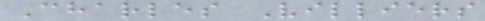Charles Villiers
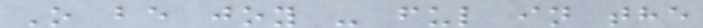O be joy - ful in the
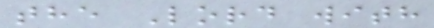the Lord with
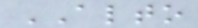ALTO
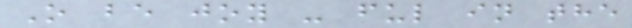O be joy - ful in the
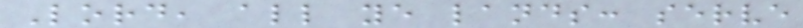Lord, all ye lands: serve
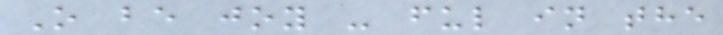O be joy - ful in the
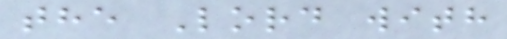the Lord with
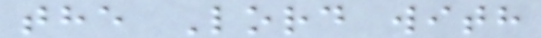the Lord with
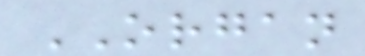ORGAN
